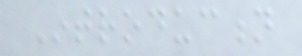Introduction
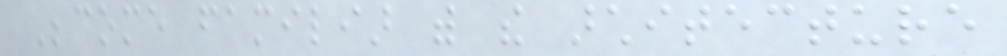Become familiar with the architecture
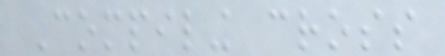Compiling cross
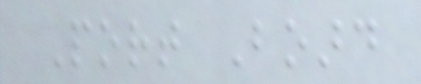Port Board
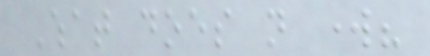What does not work?
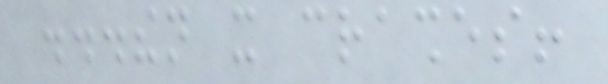...then it crashes!
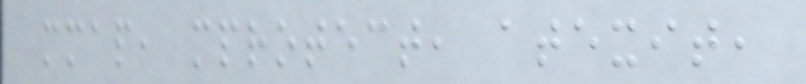mmap, mprotect, atexit,
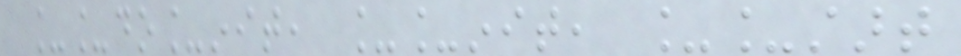__do_init, __init, __start
